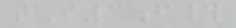tI3f#
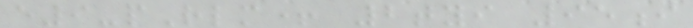e9-pRlm+ 2tyi 95i
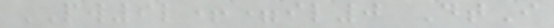PW9l+=il0 DtI
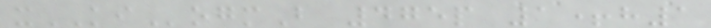xKIogmB 475p 1+h1
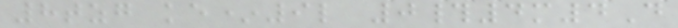8tzg ke*9l 0#4m4D
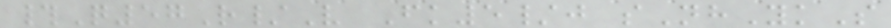#Q57R/V Fk5/j sNhYkS
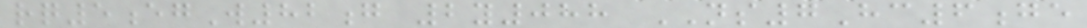rq5egW82g 2y088 NS7Hc6ge
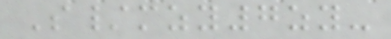S/mzy7zy-
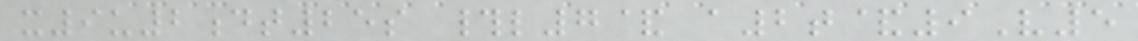x9u2dt25s #l7& a2t&9V5
